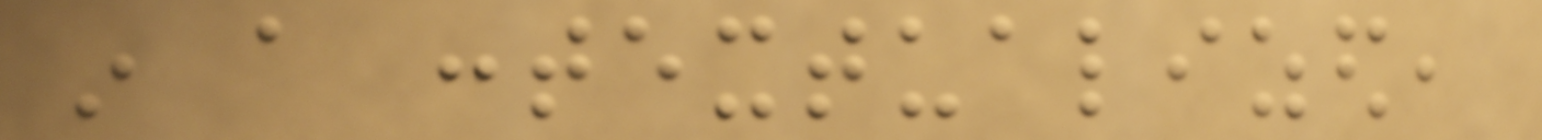in a contextualized,
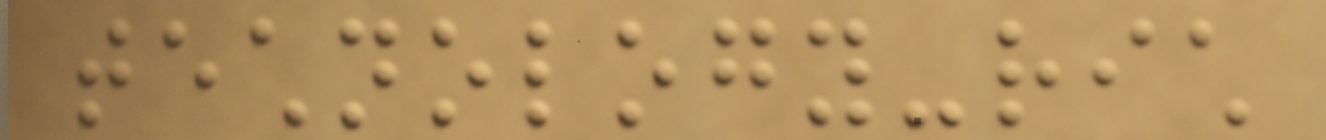technology-rich
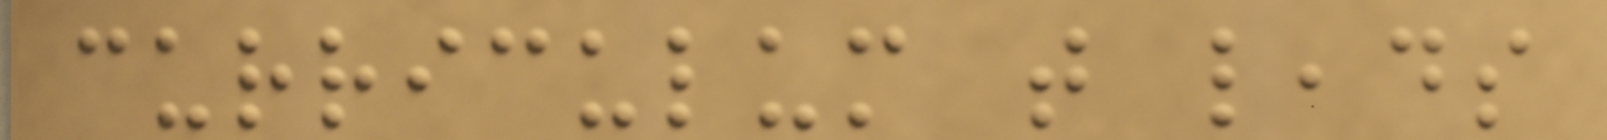curriculum that leads
